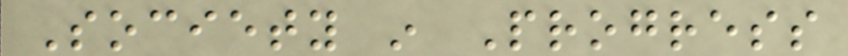Society in Progress
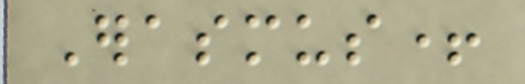Erasmus+
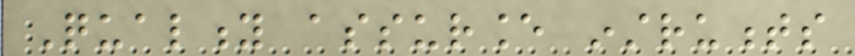Quality assurance instruments
